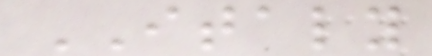ITALY
